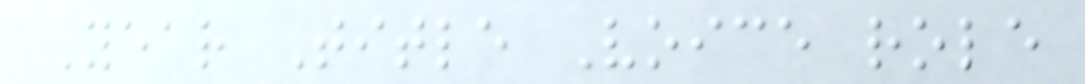Year Title Voice role
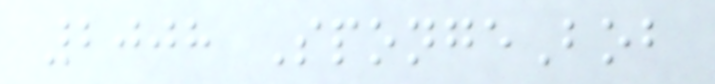2008 SpongeBob
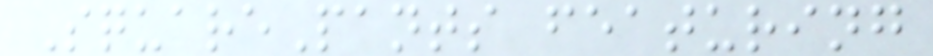SquarePants featuring
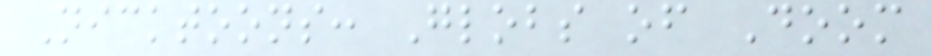Nicktoons: Globs of Doom
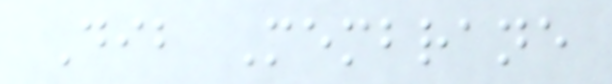Dib Membrane
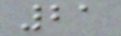21
